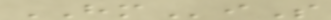HMiS
